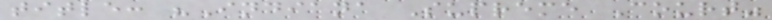title: "Indiana Supreme Court"
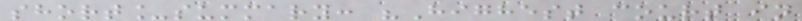short_summary: "Highest court in
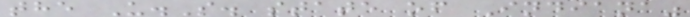the U.S. state of Indiana"
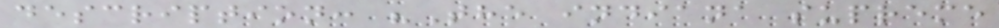description: "The indiana supreme
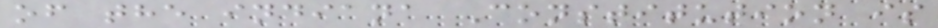of the indiana Constitution is
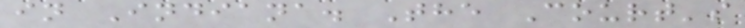in Indiana. The Court's
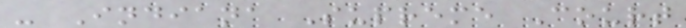- Indiana Supreme Court
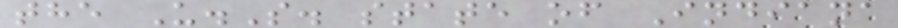the U.S. state of Indiana
